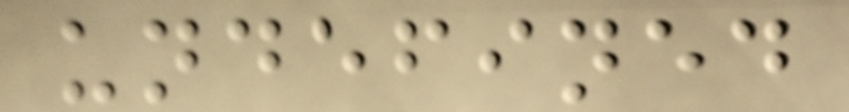undefined
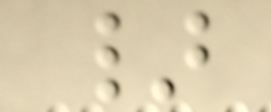}
